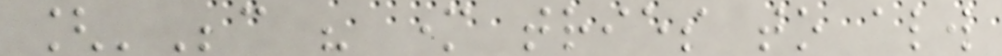['Because his mother tries to always
